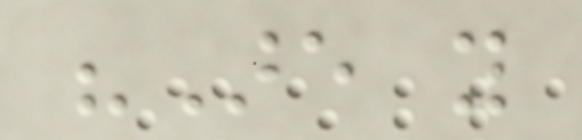"Are you
